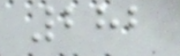282
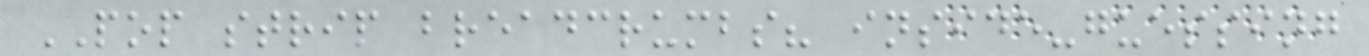POP strip breadcrumbs? inside-guessing
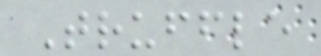Truffle
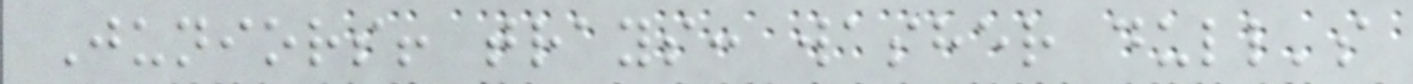Juniors! trays: washer dull's
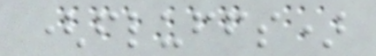(fluffs)
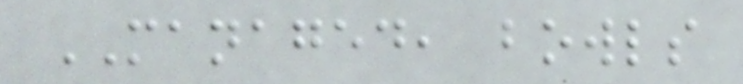MANAGED, bowls
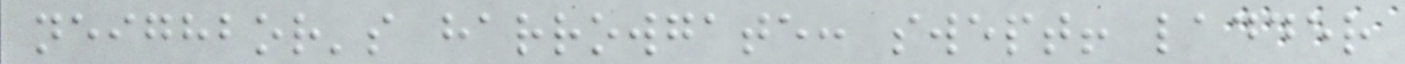neighbor's harrowgate: swept! ladder
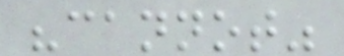"cannot"
